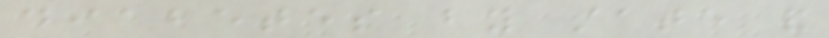diabetes by state and
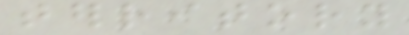territory
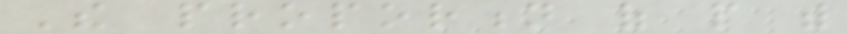The proportion of people with
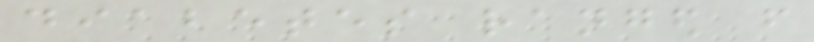diabetes ranged from
